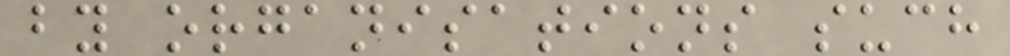by organisations such
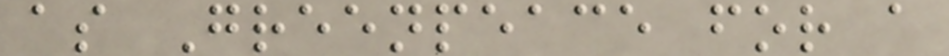as Greenpeace for a
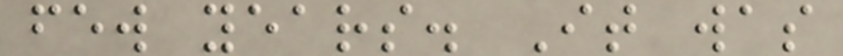few years. It was
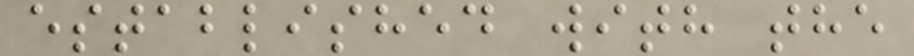established with the
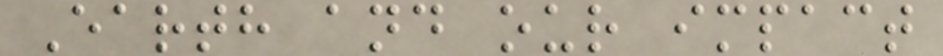Earth and our impact
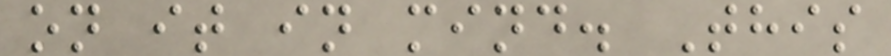on it in mind. This
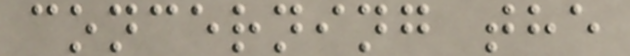concerning the
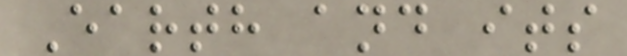Earth and its
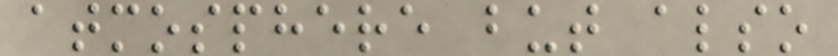atmosphere but also
